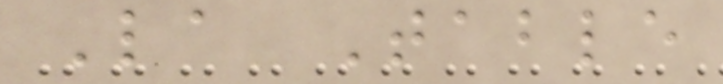La Table
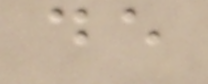de
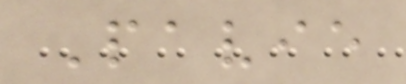Pavie
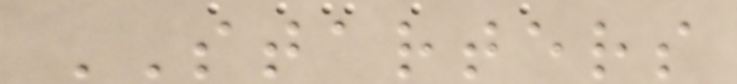STARTERS
